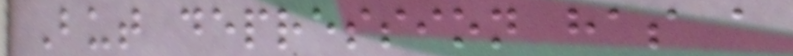But depression has a
